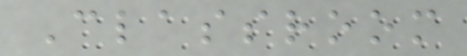Classroom
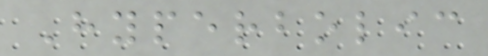Hyperbolic
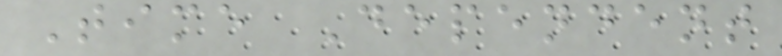Time Dependent
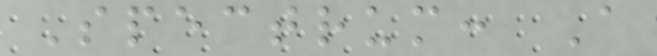Spectrum: A
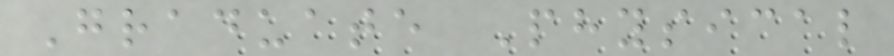Graduate Physical
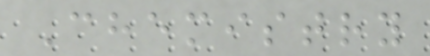Chemistry
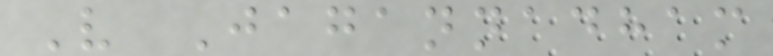V Jagannadham
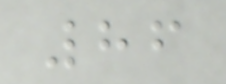86
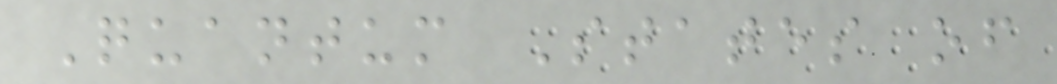Quantum States of
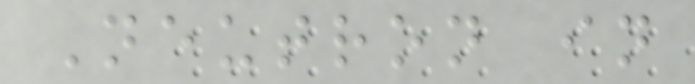Neutron in
